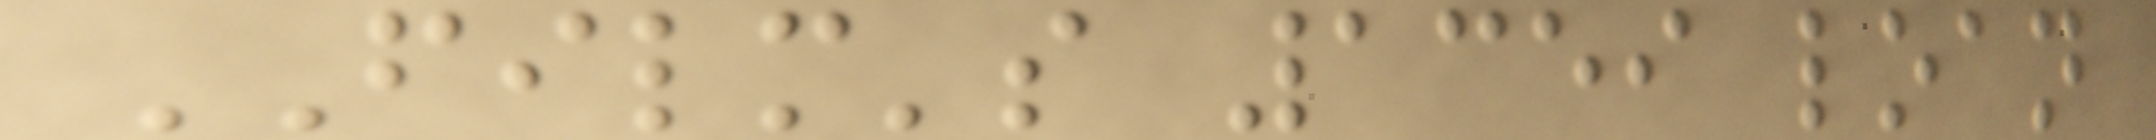FILM's 1359 loan
